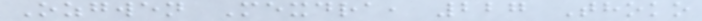Ozgwen Mexdra, 227 Thoko
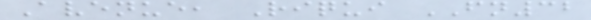Avenue, Riqui FN32
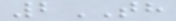2TH
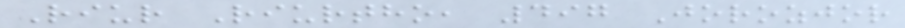Riur Riurtho, 497 Jorozjor
